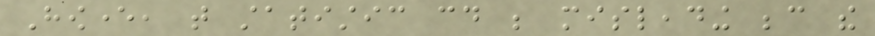However, that statistic could be misleading because the
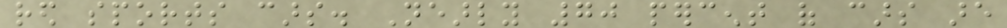red sports cars. Nearly 70 percent of cars are
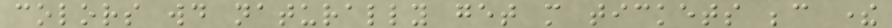colors would naturally get more tickets because there
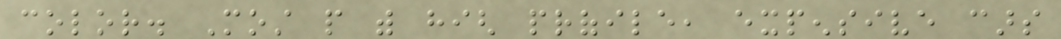color. Most people with high profile, expensive cars
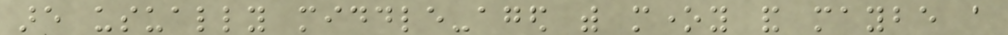are usually middle-aged with money and maybe a
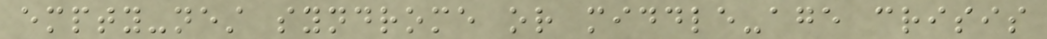empty-nest syndrome or middle-age crisis
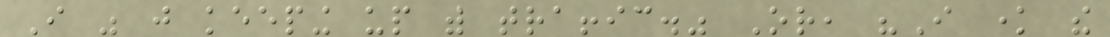I was just keeping up with traffic." Or, "I know the
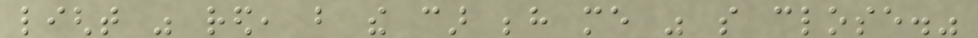light was red, but the car behind me was so close."
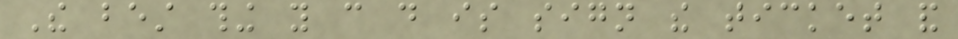The best thing you can do is sign the ticket and
